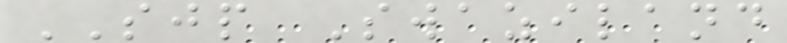SJP Swaziland
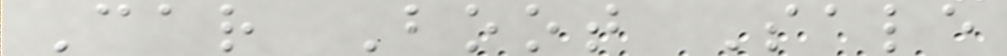Car Boot Sale
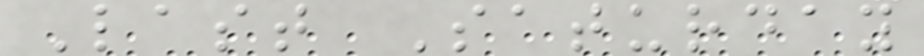Last Saturday
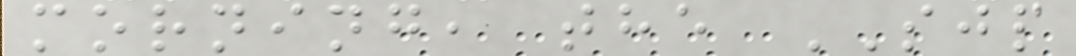morning, the SJP
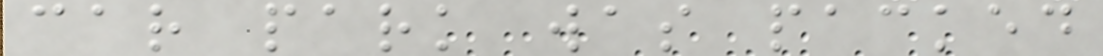car park was packed
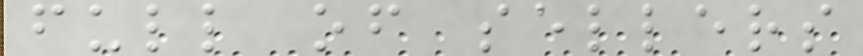full of sellers
